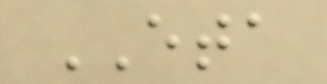ETA
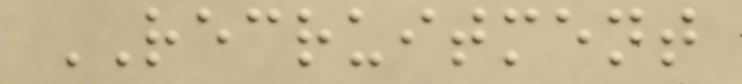RECRUITMENT
